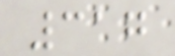317
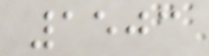1503
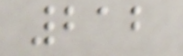212
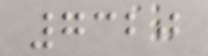7320
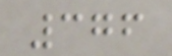376
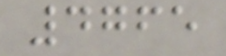4765
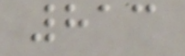813
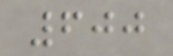600
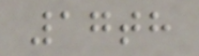17th
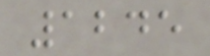1245
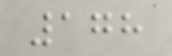178
